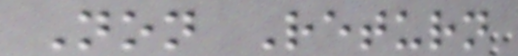Non Return
